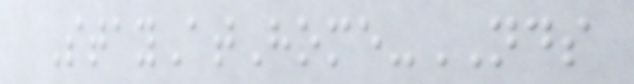StayAtHome-NDS
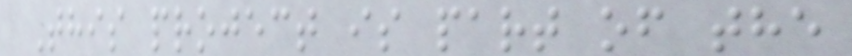This project is part of the
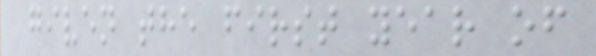given the first year of
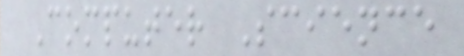Computer Science
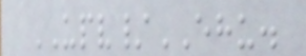UPV/EHU.
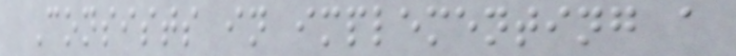Consists in implementing a
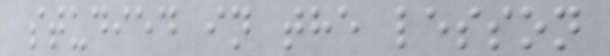studied in the lesson
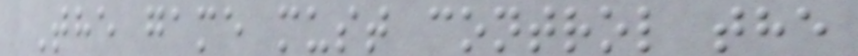The game must control the
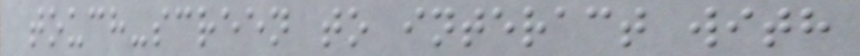touch-screen to interact with
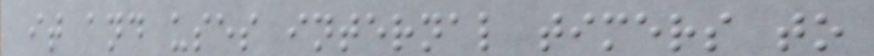it and uses internal timers to
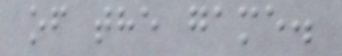of the game.
